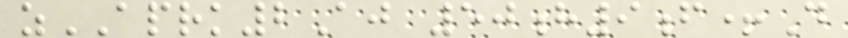zAPRK2Aj 50h9f+D
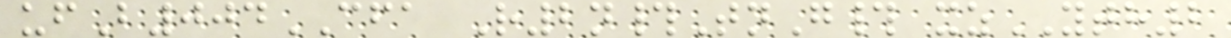ufB004CFA R2n#TnG# xzYTH2
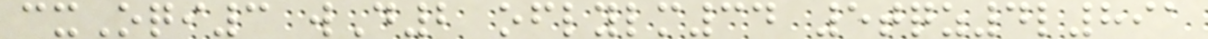cxOqi3 wD2 oflylm34 5tqz4l891
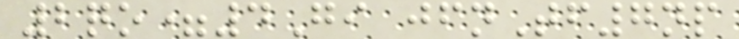2qo=4Gi jfnTf7np
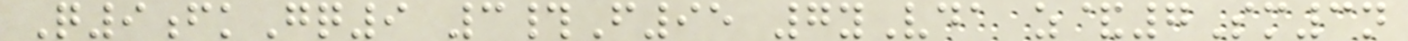Q9fkGq9 3#F95 7yVda z&7Sm3n
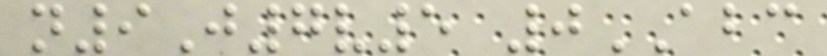n9J7v5 0ABC
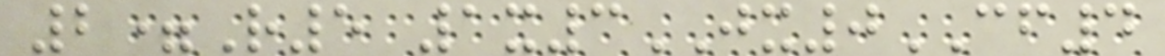2=R5 1x3JX0CF4
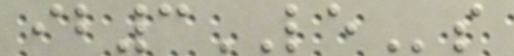ib3LEs
